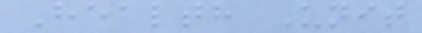Health Unit
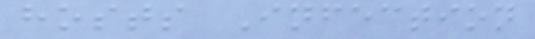hosts Infection
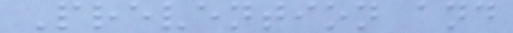Prevention and
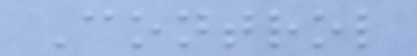Control
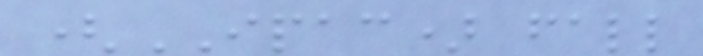(IPAC) fall
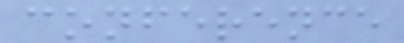conference
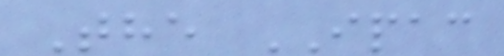The IPAC
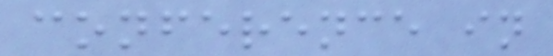conference in
